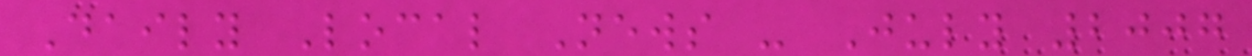Daily Local News - July 2007
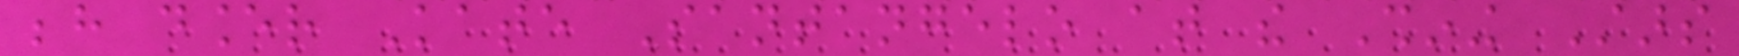behind dancer Kate Santangelo at the Shining Stars
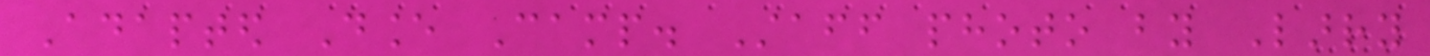Adapted Dance Camp. Staff photo by Larry
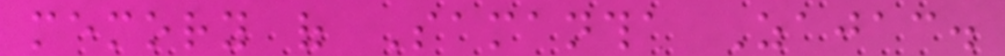memory of Samantha Zajac.
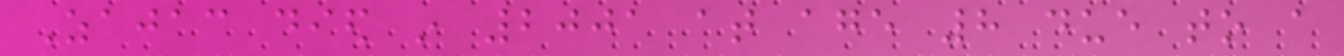Zajac died in 2001 at age 8 due to a
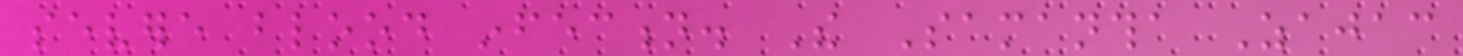severe blood infection. The Samantha Zajac
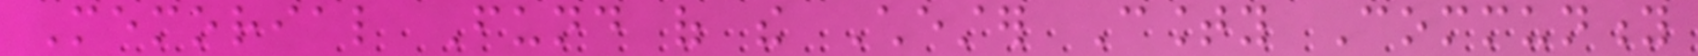Memorial Fund of the Chester County Community
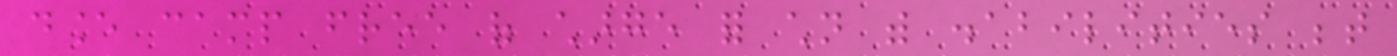dance camp free of charge for children with disabilities between
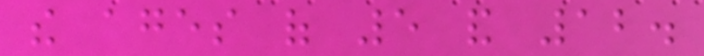the ages of 5 and 12.
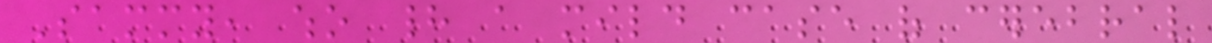Sammy, who had a mild case of cerebral
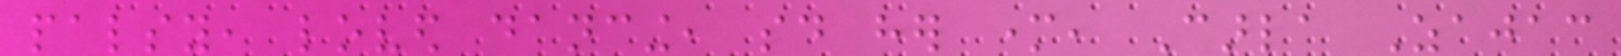palsy, loved dancing, said her mother, Carla Zajac
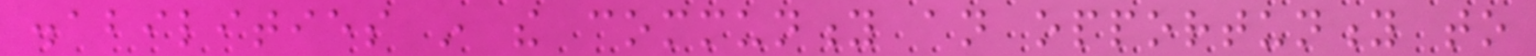disabilities in the community an opportunity to
